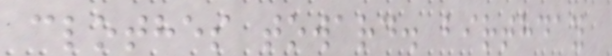clothes toward. birthday
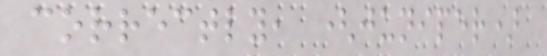correctly, (juniper)
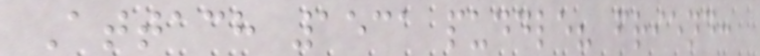Attach 1531 puddle? friend:
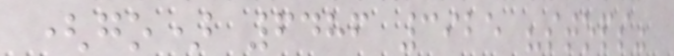(go) 6486 3925 "stops"
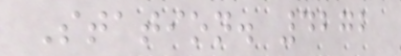Station. 4272
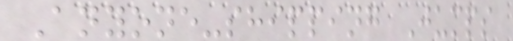Anyone-shipping Jumps
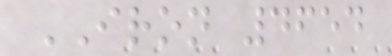IRON 4654
